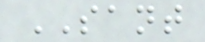SANT
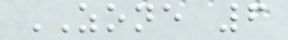ZONE 6
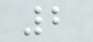2
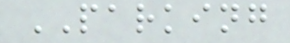PARKING
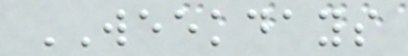WEEKDAYS
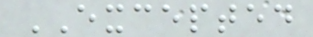EXCEPTED
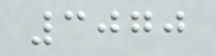3070
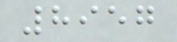8957
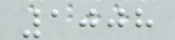1008
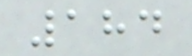184
